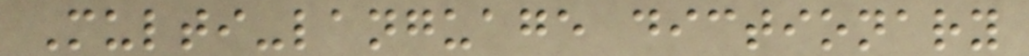Multi-language dictionary
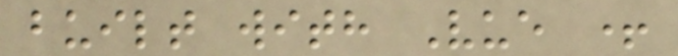built with Vue +
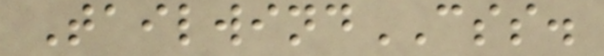TailwindCSS.
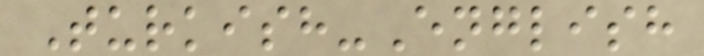Turkish-English
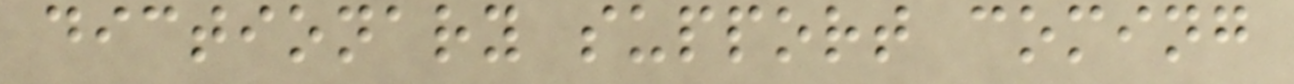dictionary support coming
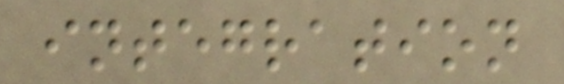integration
